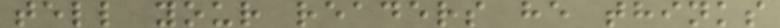tell your readers he thinks
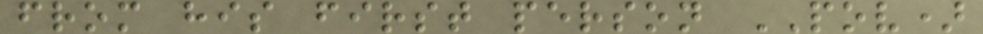from his first person POV)
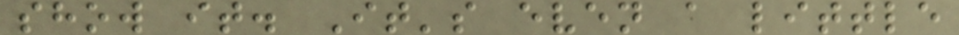show it. It's even a little
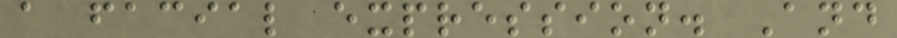a facial expression. And
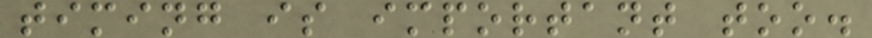timing is important too.
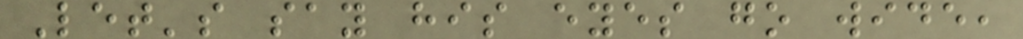Let's say his eyes go wide,
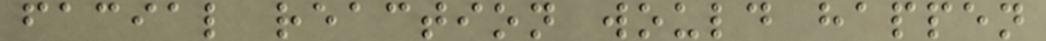facial reaction would happen
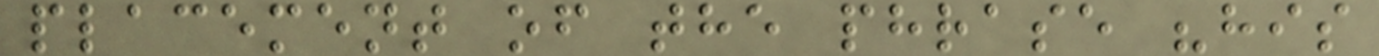placement of the phrase "his
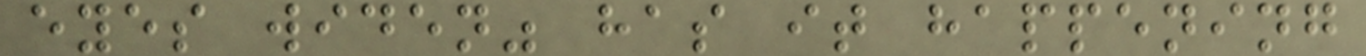eyes widen" has it happening
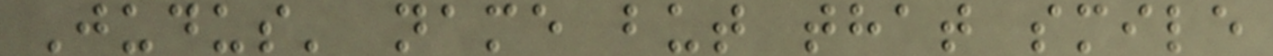Judus' name but that smile
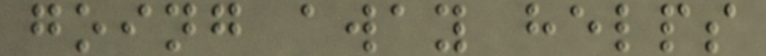going away helps
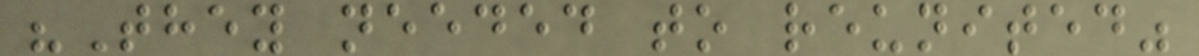"They needed to reunited"
